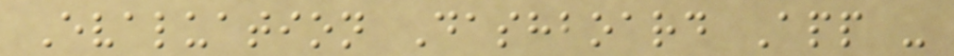Evaluation Dashboard App -
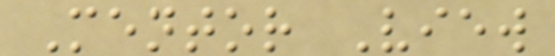Mentor View
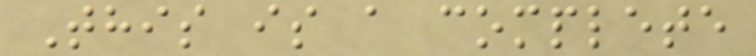This is a complete
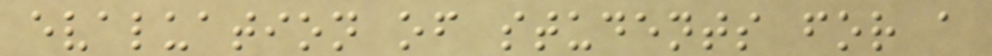evaluation of students for a
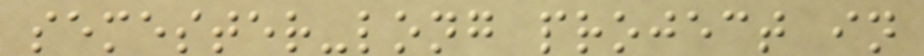semester-long project in
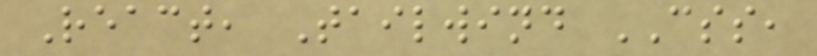React, Tailwind CSS,
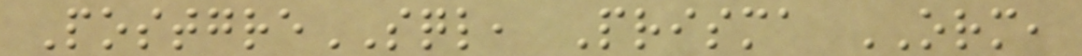PostgreSQL, Prisma ORM,
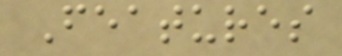Features
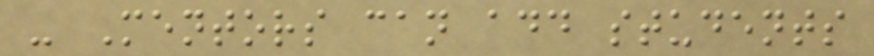- Mentors can add students
